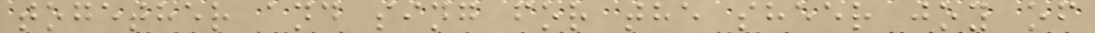together and sing for the sheer joy of
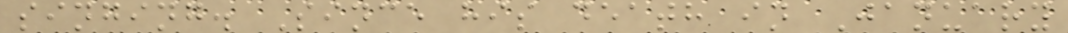singing. Since his death in January
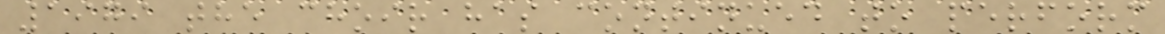1979 the choir has continued to perform
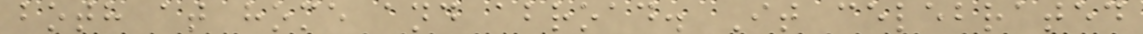both at home and abroad. It celebrated
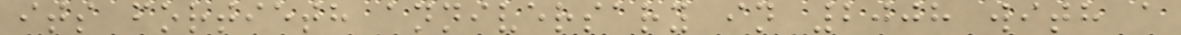its fortieth anniversary in 2008 with a
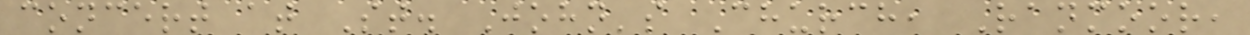concert at St. John's Church, Ranmoor,
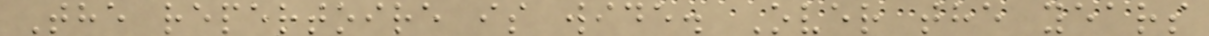The repertoire is wide. Over the years
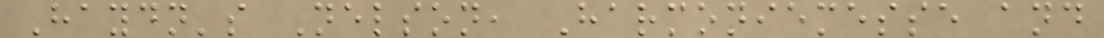Haydn's Nelson, Harmoniemesse and
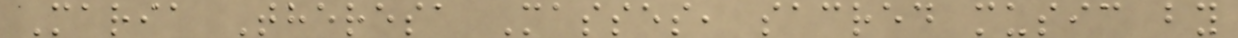Maria Theresa Masses, sacred music by
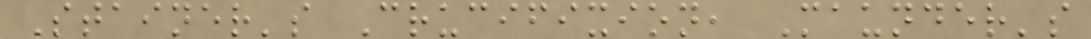Stainer's Crucifixion, Maunder's
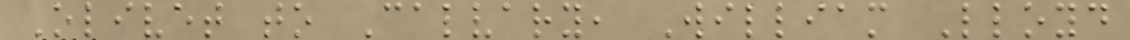Olivet to Calvary, William Lloyd
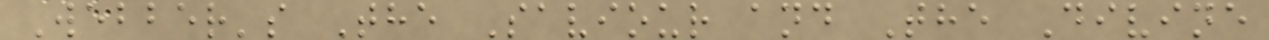Webber's The Saviour and The Divine
